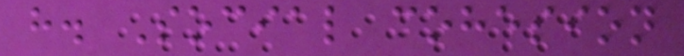h. Social cohesion
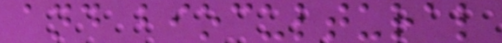and biocultural
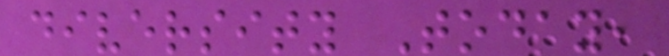diversity Today,
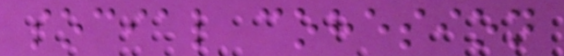social cohesion
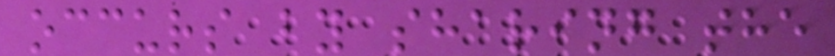occurs by sharing the
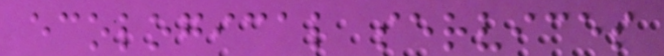ecological services
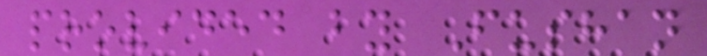provided by Fushan
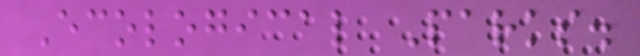Ecological Parks.
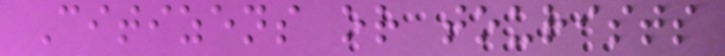Citizens or tourists
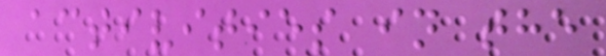activities in the
